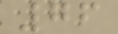76
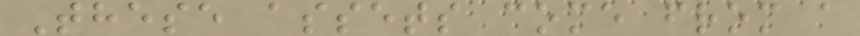These assets come from a
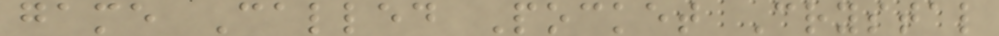game Called Pocket Crystal
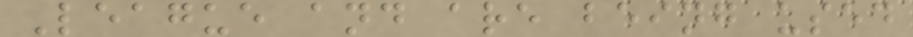League and are being used
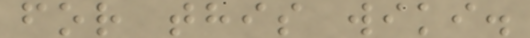for this wiki.
